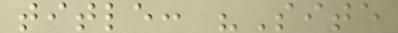title: "Site
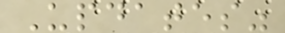Updates"
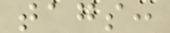tags:
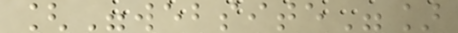["website"]
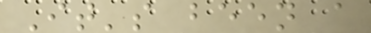It's been a
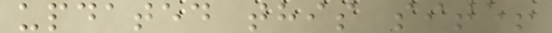updated this site!
